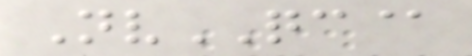NvQC@
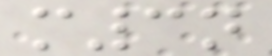m3n
